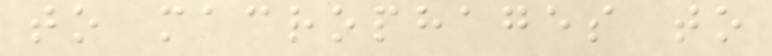to macrophages to
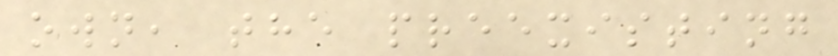own, the preexisting
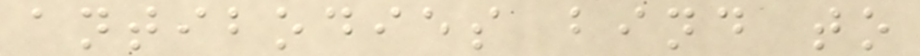antibodies bind to
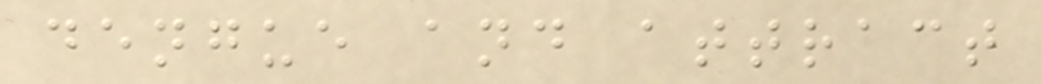dengue and attract
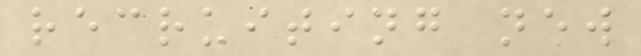recruiting new
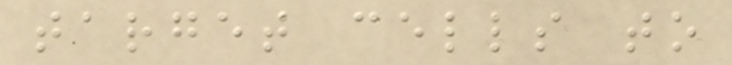target cells to
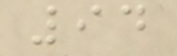94
